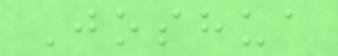Joshua
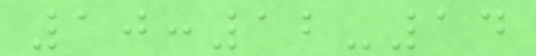10:12-14
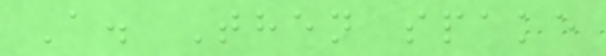A. Then spake
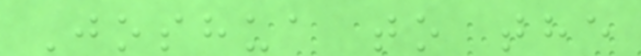Joshua to the
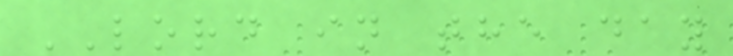LORD in the day
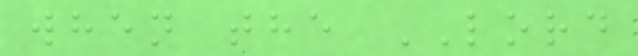when the LORD
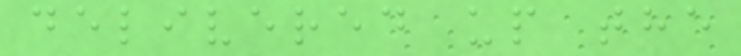delivered up the
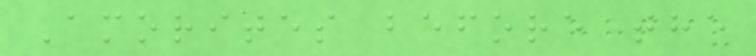Amorites before the
